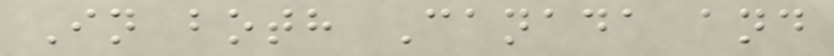In both Canada and
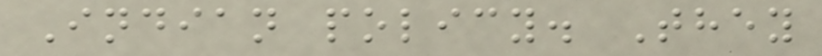Indian policy. They
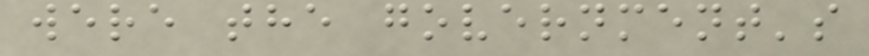were the government's
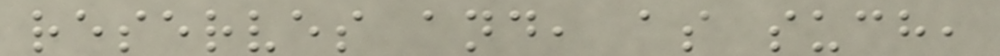reserves and, as such,
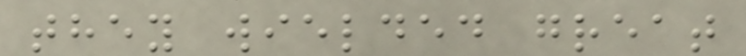they wielded great
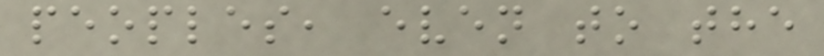peoples, even to the
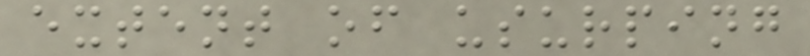extent of usurping
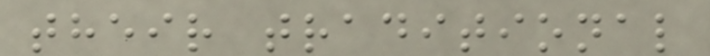their traditional
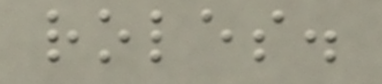roles.
